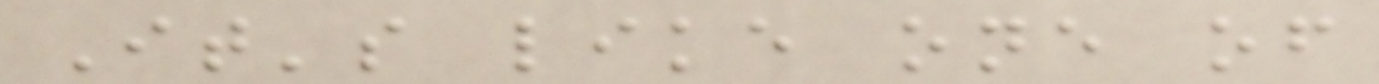It's like one of
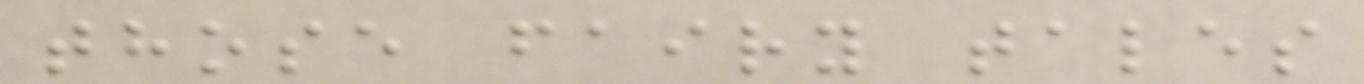those fairy tales
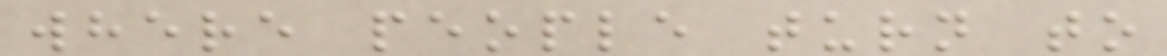where people turn to
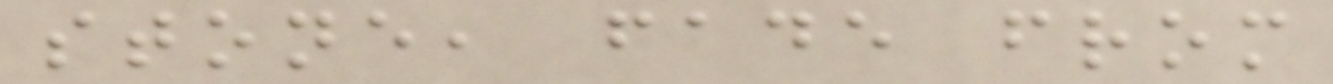stone, fade from
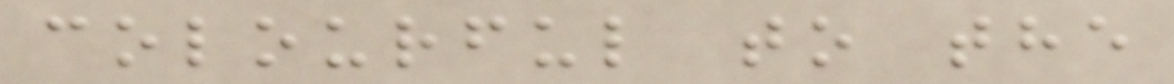colourful to the
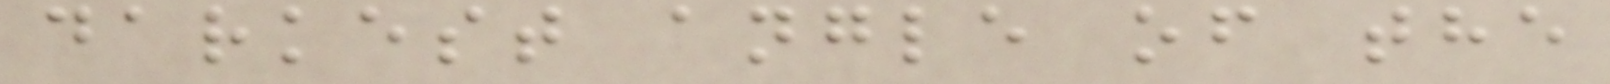darkest angle of the
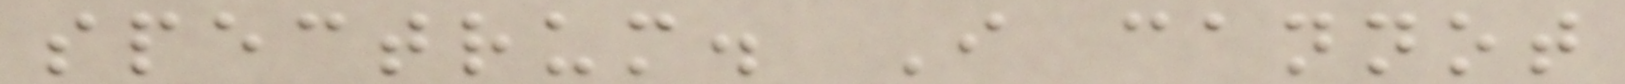spectrum. I cannot
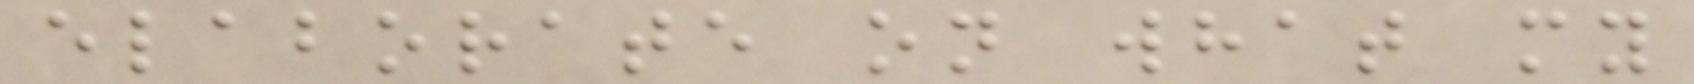elaborate on what my
